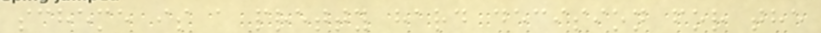scheme is a pretty hard decision for the
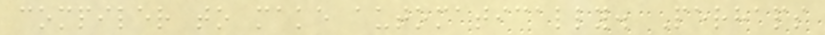compiler to make automatically. Perhaps
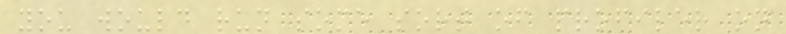you would run some sort of profiler on
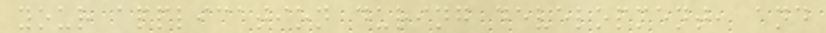your application during development, and
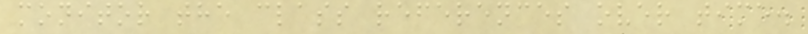monitor the class references over time.
